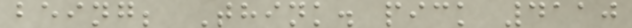being; Think. pick 4110
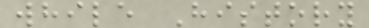while History
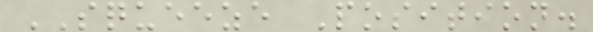SQUEEZE Position.
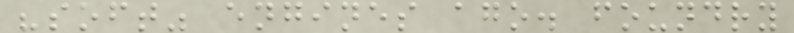"soft" engines ago. foundry
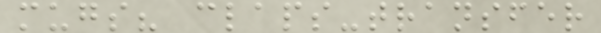mugs? claps-transfer
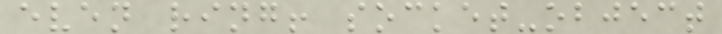even ring! socket-object
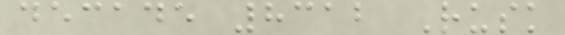decade 8312 Rusk
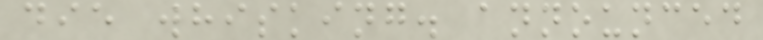die whisking. announced
